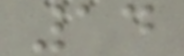14
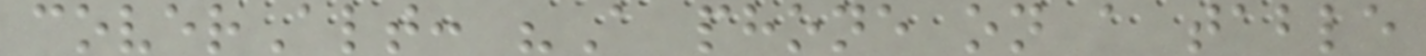coverAlt: "A phone on a table
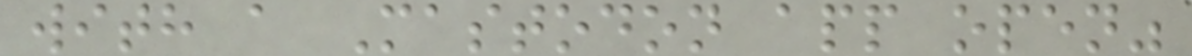with a Mastodon app open"
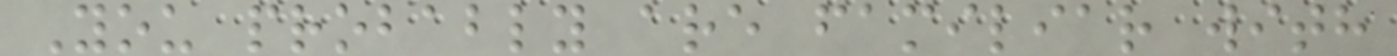You probably are familiar with
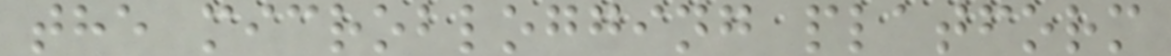the microblogging platform
